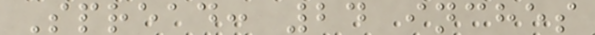Spread: 24 inches
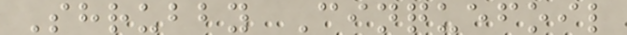Shrubby Cinquefoil
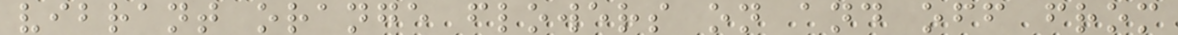vibrant orange flowers on and off from
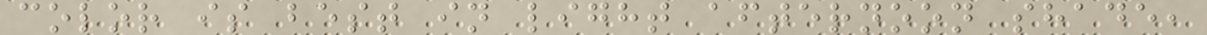color is best in light afternoon shade,
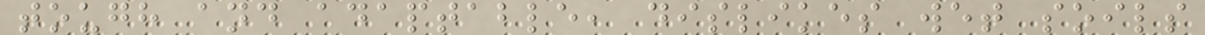tough and adaptable, dislikes wet soils
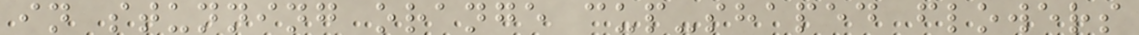in stunning orange cup-shaped flowers
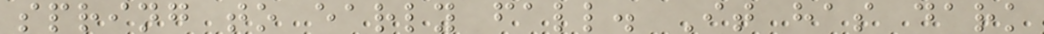spring to early fall. It has dark
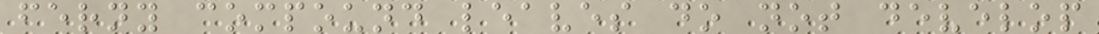ferny compound leaves do not develop
